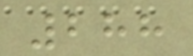288
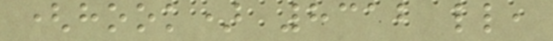(hook) 8312 ll,
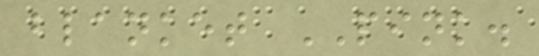blanket PINK.
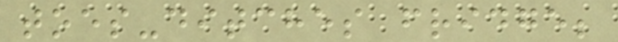toes-ditches fridge;
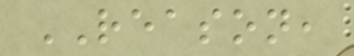REASON,
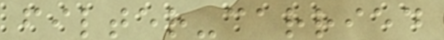filter-carried
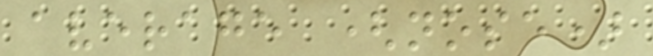average (nose)
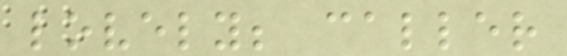lovely; caller
